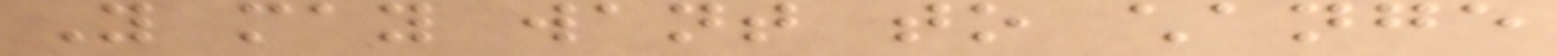You may want to change
